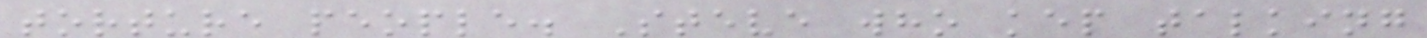torture people. Steve who kep talking
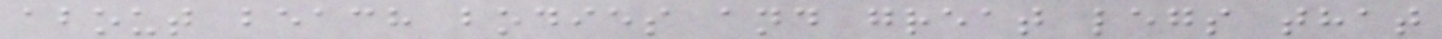about beach bodies and great legs that
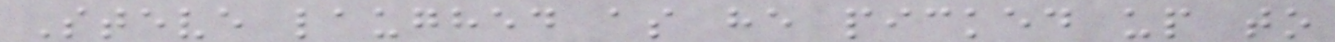Steve laughed as he picked up to
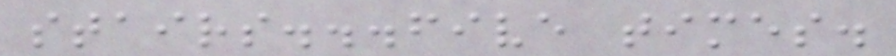stairs...five times.
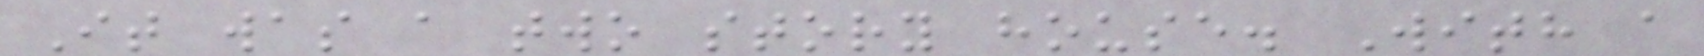It was a two story house. With a
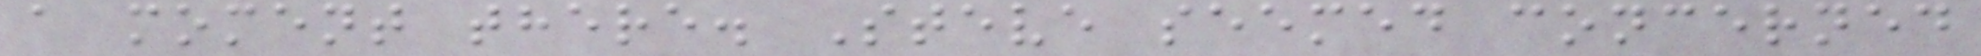a moment there. Steve seemed concerned
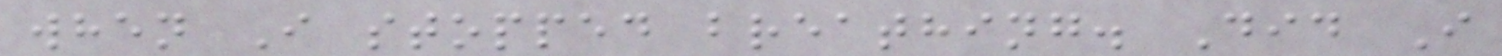when I stopped breathing. Did I
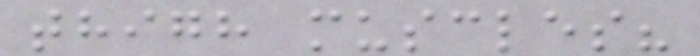thigh muscles?
